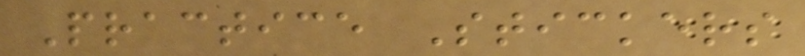Practice Stickers
